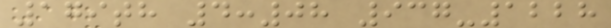179th 4:08 937-1228
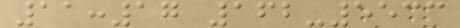11:17 162-5533
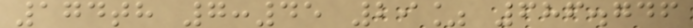174th 7:45 29% 686.746
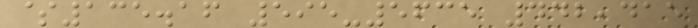$135.16 595-5635 442,415
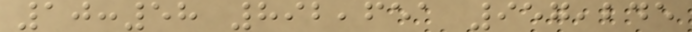10:58 892,651 957,245
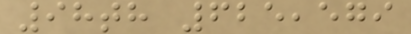98th 625,579
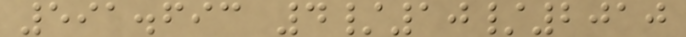591.693 4/10/2010
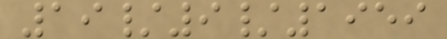19/9/1959
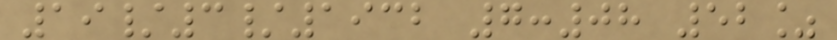19/3/1932 7:08 52%
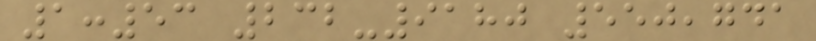1:53 232-9180 550,741
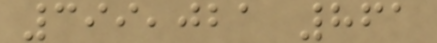399,021 861
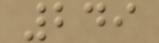249
